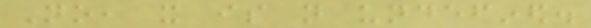No, it is not undefined.
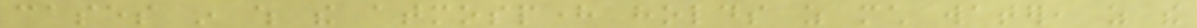cases in which the atmosphere holds as much water, as the
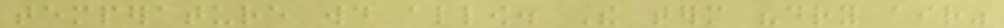temperature would allow. The term "dry air"
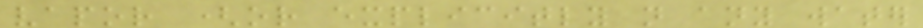vapor (or explicitly not any water
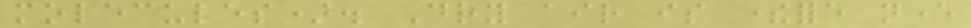molecules). Dry air is therefore never
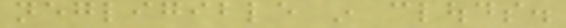negligible in clouds.
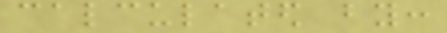calculated by:
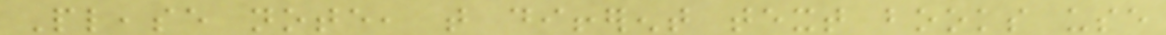Please note, that different text books use
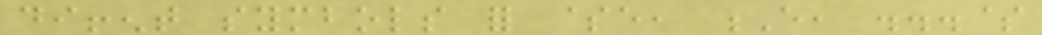diffent symbols for $e, E, ...$
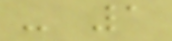- 1
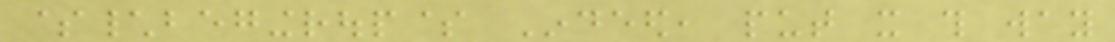$\begingroup$ Indeed, put it this way
